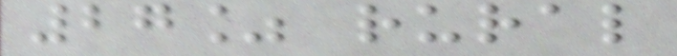27% rural
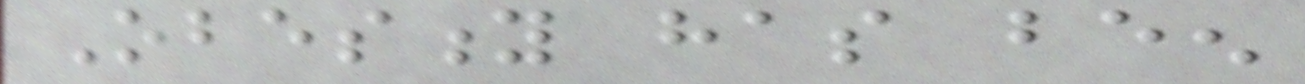Obesity has been
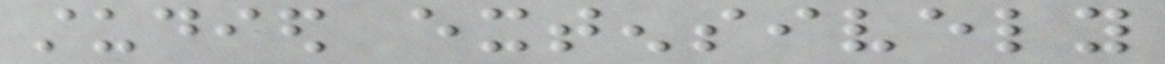studied extensively
